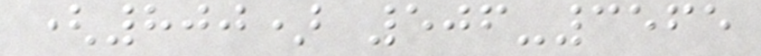(800) 506-3565
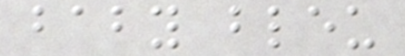baby bleu
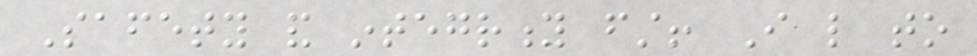Safety and integrity first! I like to
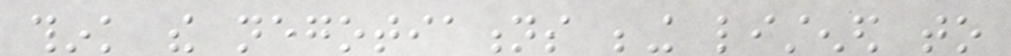think the negotiations being listened to
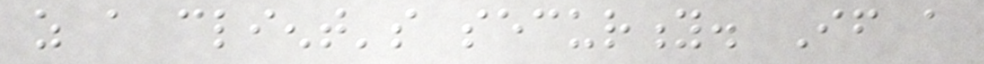as a client's security. If a
